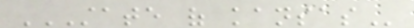STATE OF KANSAS
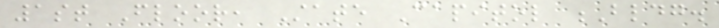1st Floor, State Capitol Bldg.
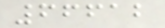66612
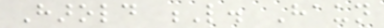Harold L. Haun
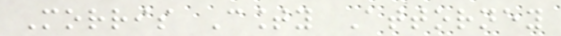Morris County Attorney
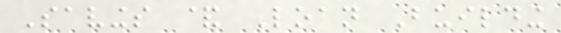Savings & Loan Building
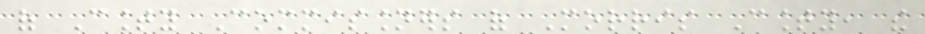of County Commissioners of Morris County, the
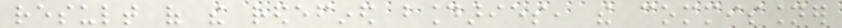result of the redefined boundaries, the commissioner
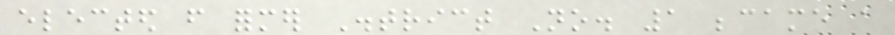elected from former District No. 1 became a
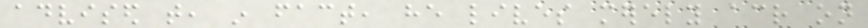advised that, in fact, he lives merely across on
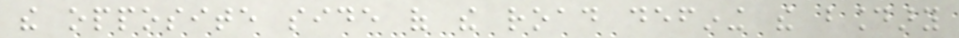the opposite side of the road defining the boundary
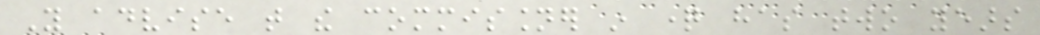You advise that the commissioner in question has two years
